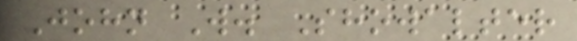John W. Showalter
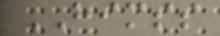HIMSS
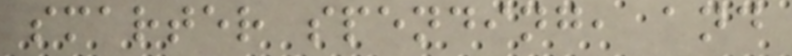smarter spending, and
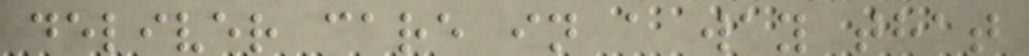deliver care in a way that
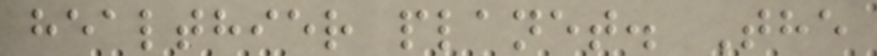healthier planet. The
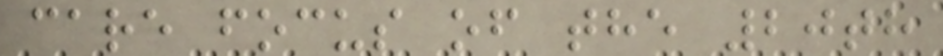care focus of the 20th
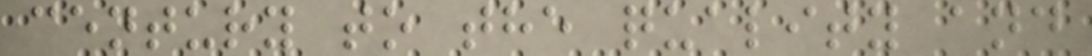century to the quality and
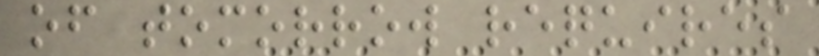of tomorrow requires
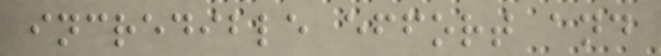incredible effort and
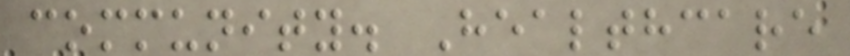community. Healthcare
